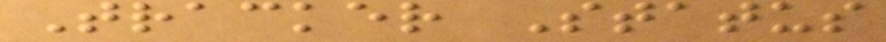Tracker Status
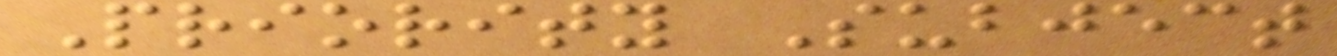Priority Subject
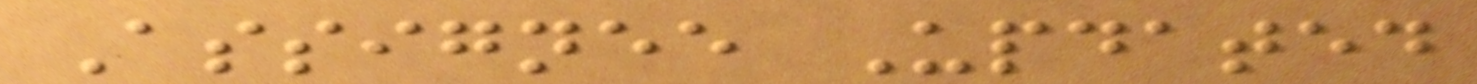Assignee Updated
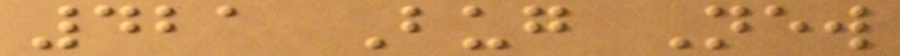421 Bug New
